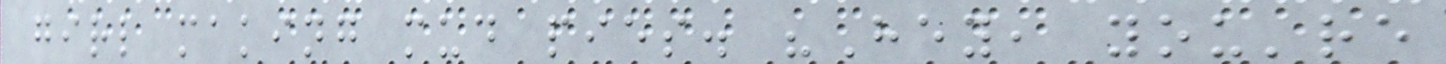girl making mud pies. "Hey, you're
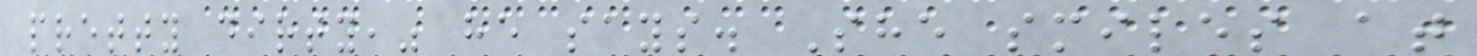pretty dirty," he says. She smiles at
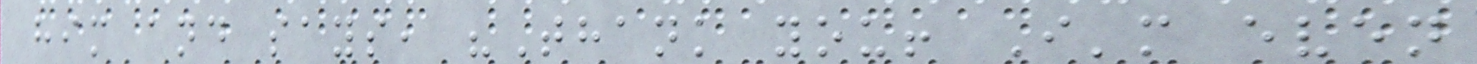him and says, "Thank you! I'm even
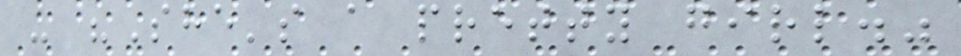- "She's a pretty girl."
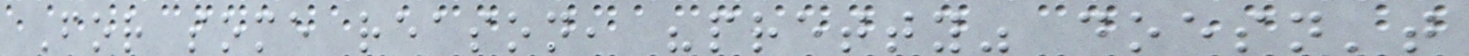For some reason, "pretty" doesn't
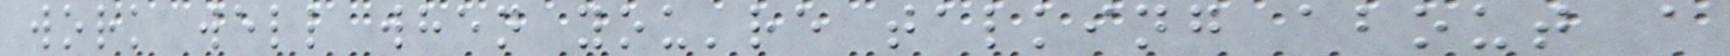work well when you're talking about a
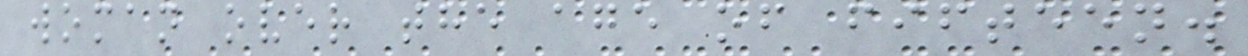woman over the age of fifteen.
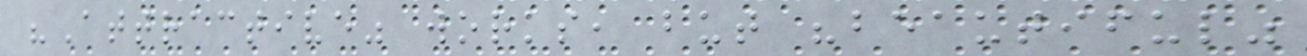"Attractive" works, but "beautiful"
